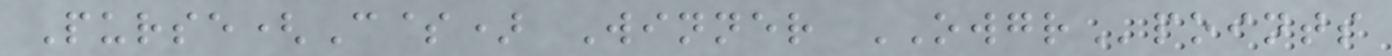Purse(C$) Winner OWGRpoints
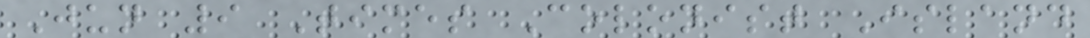Jun 9 Times Colonist Island
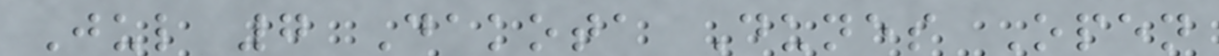Jul 7 Dakota Dunes Open
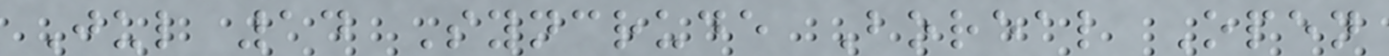Jul 14 Syncrude Boreal Open
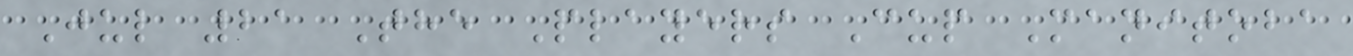Jul 21 The Players Cup Manitoba
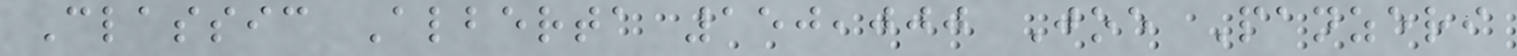Classic Alberta 150,000 Joe Panzeri
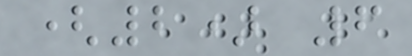(2) 6
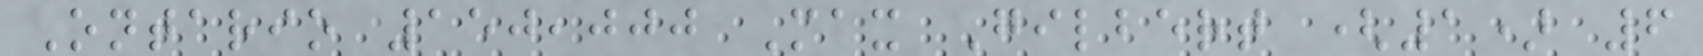Ontario 150,000 Max Gilbert (1) 6
